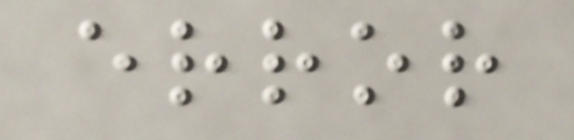error
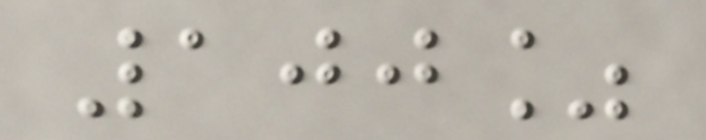100%
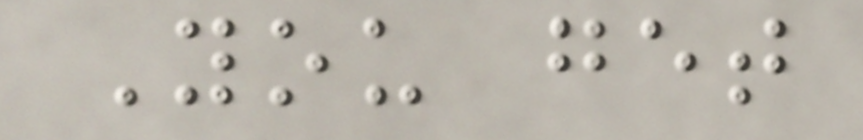You get
